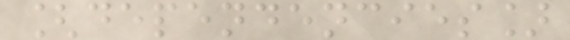[dependencies]
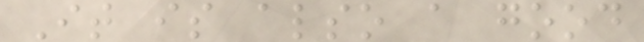It is also a good
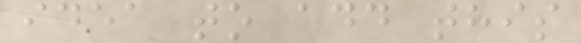idea to add this
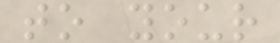to your
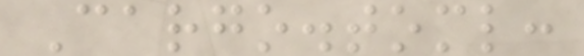Cargo.toml:
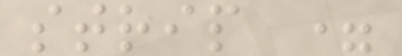strip =
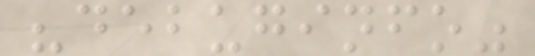"debuginfo"
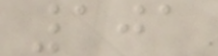101
